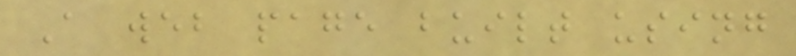A web page built using
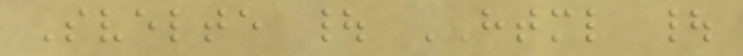Svelte | HTML |
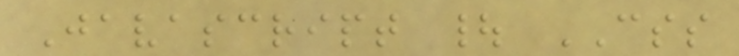Javascript | CSS
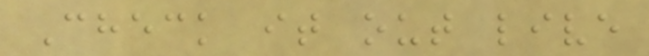Check it out live
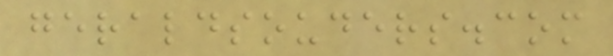geraldsouders.com
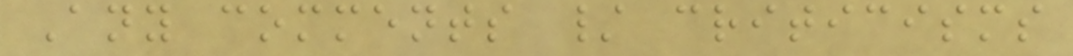Any comments / criticisms
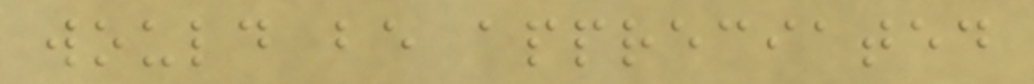would be appreciated
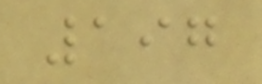197
